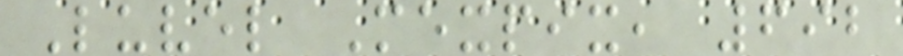Luvel Mexpix, 692
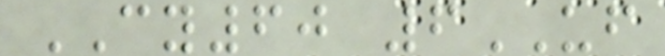CY60 6UF
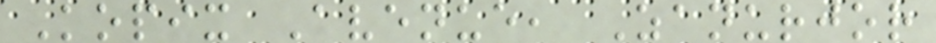Kopix Avenue, Zanurjor
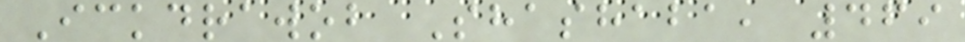Ickdrawob Shashaba, 469
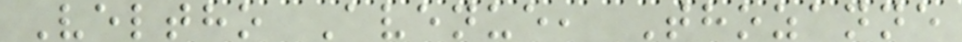Veltho Avenue, Thozanne
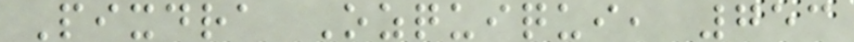Pixdra Ozquiqui, 753
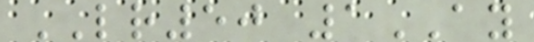LR50 1AY
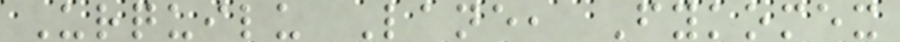Urquilu Lane, Fykomex
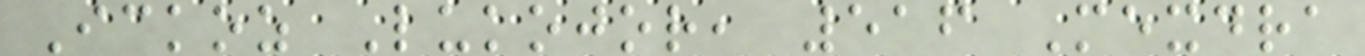Ickoz Lukojor, 516 Mexdra
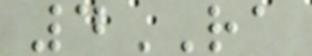4RA
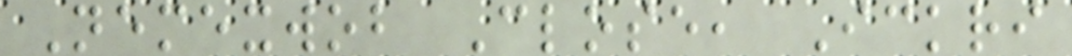Nemexwob Close, Ickri
